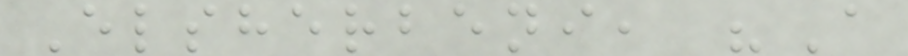Elsherbeni, "A
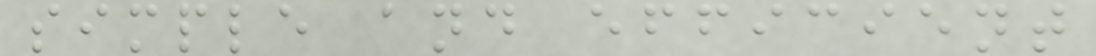simple and efficient
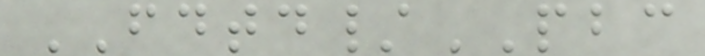FDTD/PBC
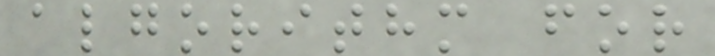algorithm for
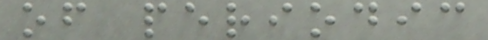of periodic
